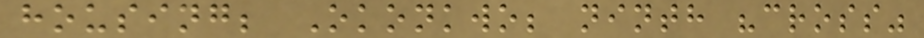housing; Okonkwo; ninth "cross"
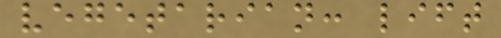vegetarian: lift
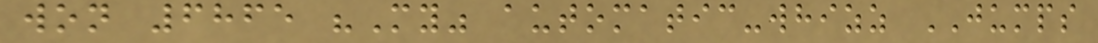won 6865 "My" automatic-whizz JUMPS
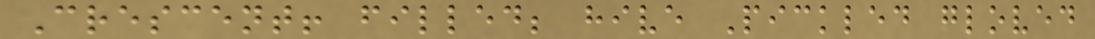Crescent! filled; hive Pickled gloved
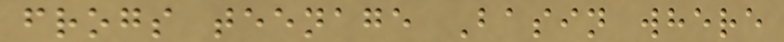frogs teenage Basin where
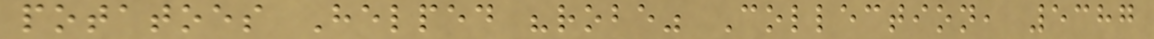potatoes Helped "robe" Collection, 5387
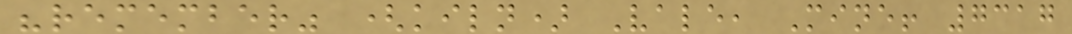"remember" (kiln) Vale, Mine! 7317
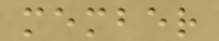member
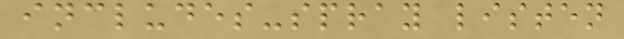includes-spray listen
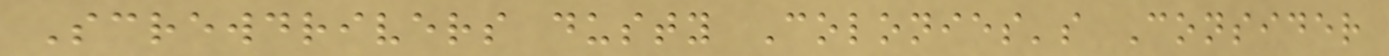Screwdrivers dusty Colonies's Consider
